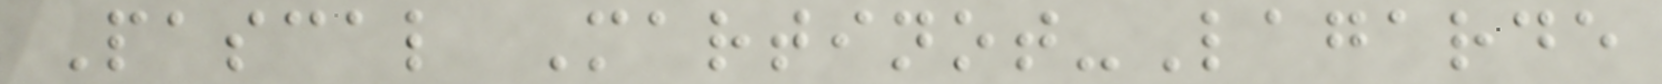Pascal Martinot-Lagarde
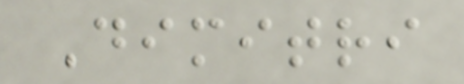Dimitri
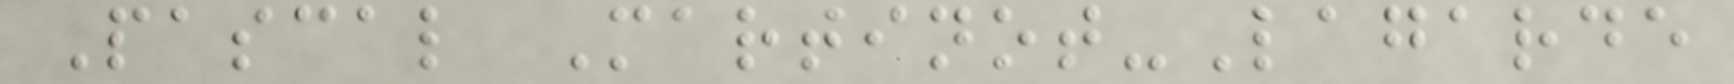Pascal Martinot-Lagarde
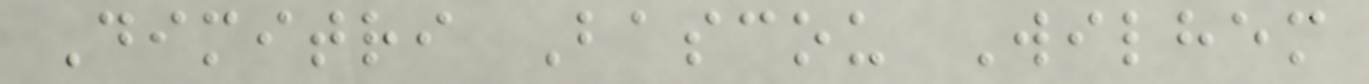Dimitri Bascou Wilhem
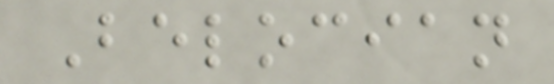Belocian
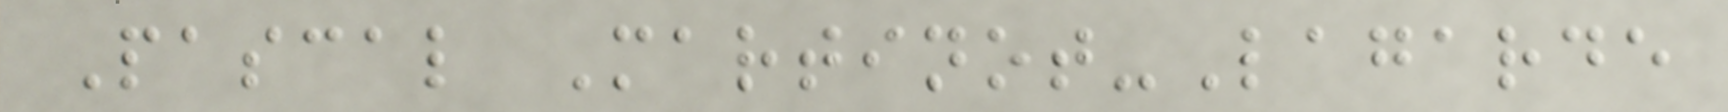Pascal Martinot-Lagarde
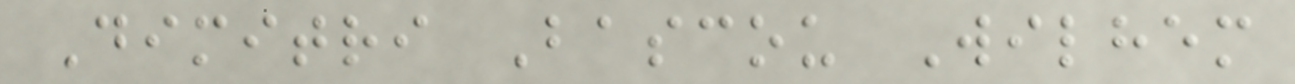Dimitri Bascou Wilhem
